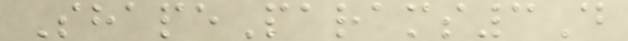ShapeParams3D
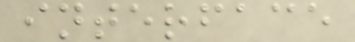interface
